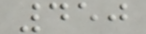450
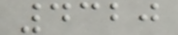4320
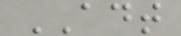ADT
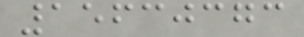15630373
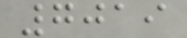7019
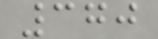370
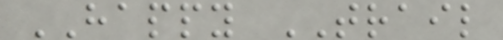HAPPY TRAIL
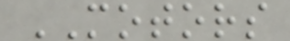MOTORS
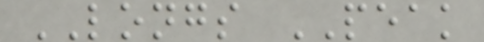LONGS PEAK
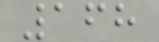168
